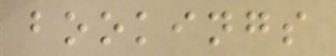bookings
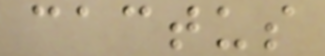cactus
